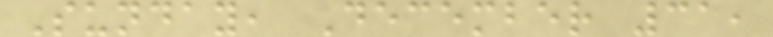Sunday, December 31,
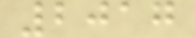2017
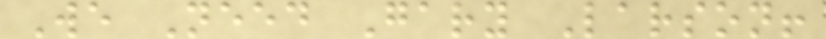We Need Gary Larson!
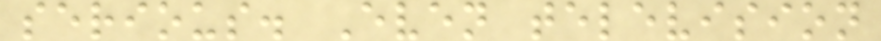serious. Even television
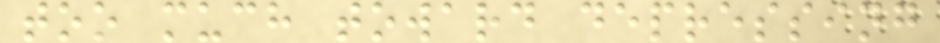too much toward depressing
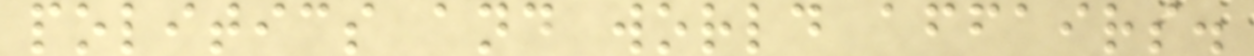politics and world affairs.
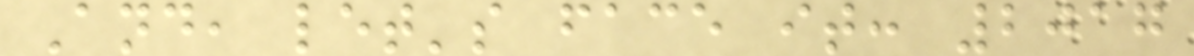And, let's face it: 2017
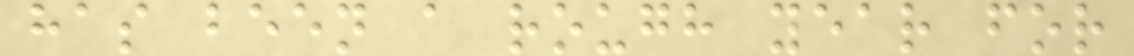has been a rough year for
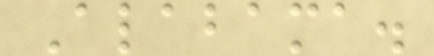Alabama.
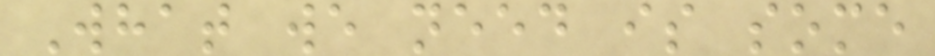What we need is some
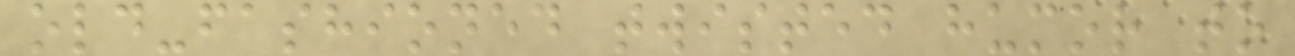old-fashioned twisted humor to
